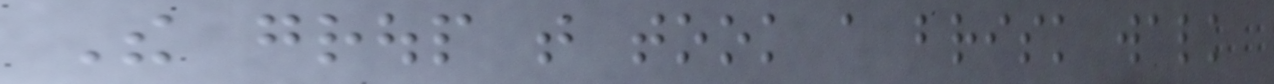The group that took a brisk walk
